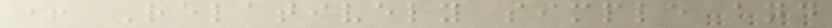+ Relatively simple and
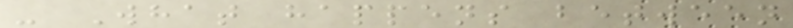- What happens between
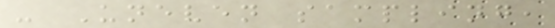- Uneven sampling,
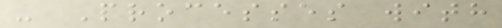- Processes with
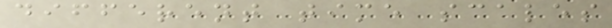different time scales
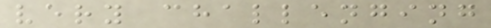very challenging
